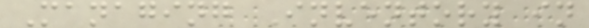Managing Inventory in
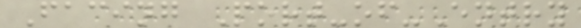Facing Port-of-Entry
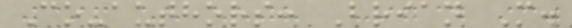Co-authors: Brian M.
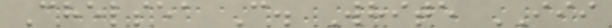Chelsea C. White III
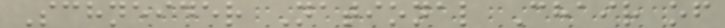Schneider National Chair of
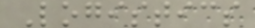Logistics
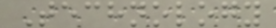Technology
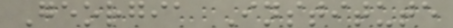Georgia Institute
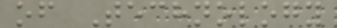of Technology
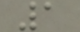1
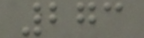273
